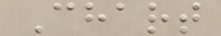Chart
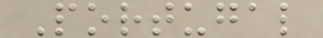Portugal
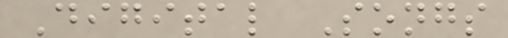Digital Songs
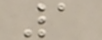1
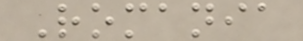Romania
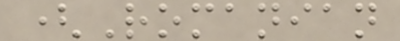(Romanian
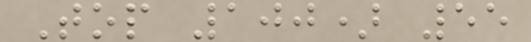Top 100) 55
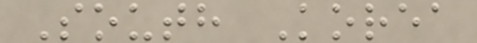South Korea
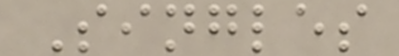Singles
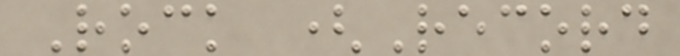Rock (Record
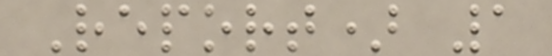Report) 1
